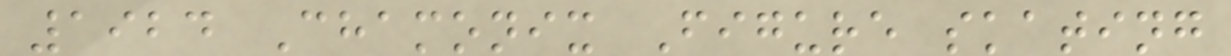1924 Chamonix Figure skating
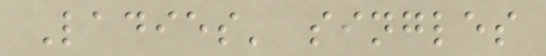Ladies' singles
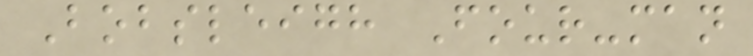Bobsleigh Four-man
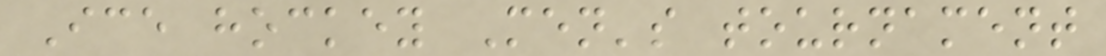Ice hockey Men's tournament
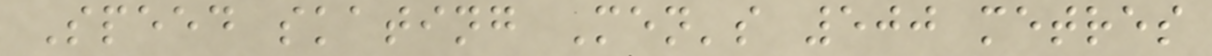Speed skating Men's 500 metres
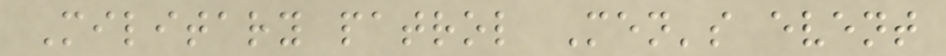Military patrol Men's event
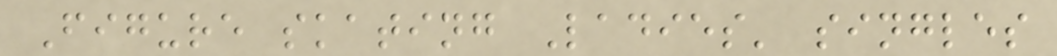Figure skating Ladies' singles
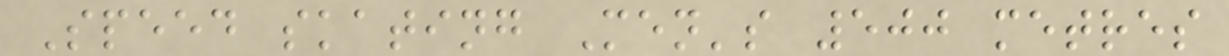Speed skating Men's 500 metres
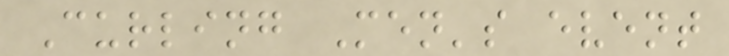Curling Men's event
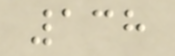138
